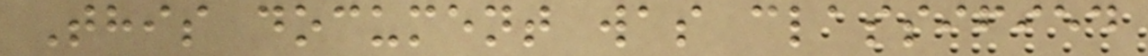This document was classified
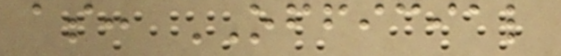as: OFFICIAL
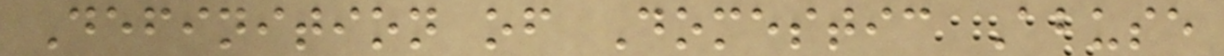Definition of Domestic Abuse
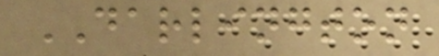DARLINGTON
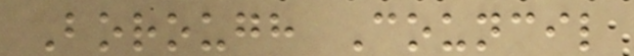Borough Council
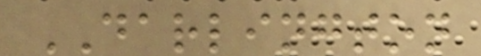DARLINGTON
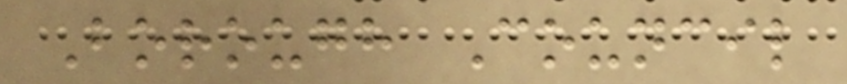Borough Council
